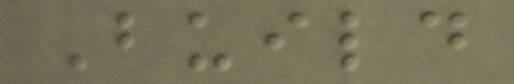Build
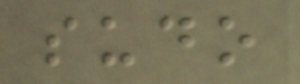sudo
